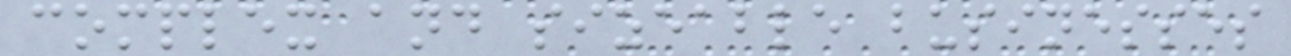complex and sizeable businesses
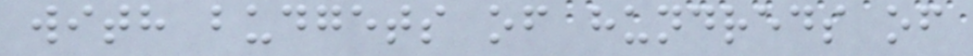with budgets of hundreds of
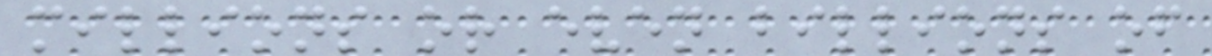millions or even billions of
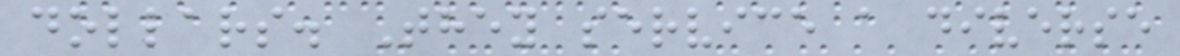dollars. They service a diverse
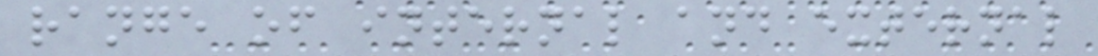range of internal and external
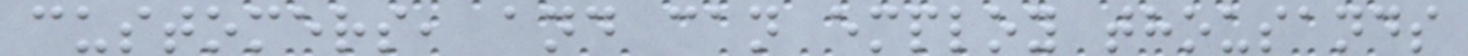customers, and can employ thousands
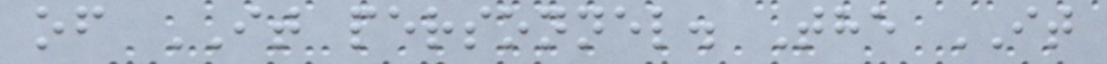of IT personnel. The IT
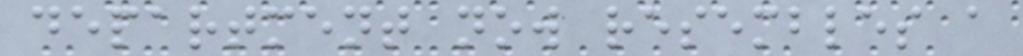department now resembles a
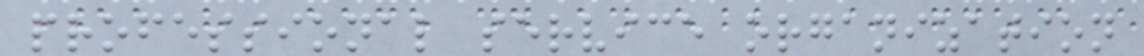professional service organization
